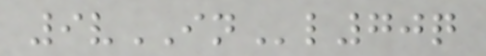9vINl70q
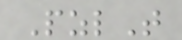PzlT
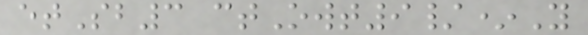etSb3 ctOwt9/*Y
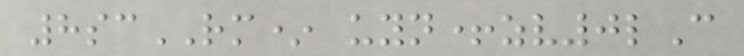8scRM* uyn+zv0lC
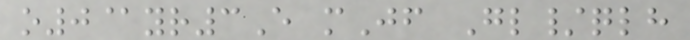o0@yr3E mJf Gl/qlh
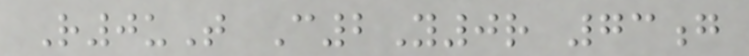R0uT C2Y0r 73g
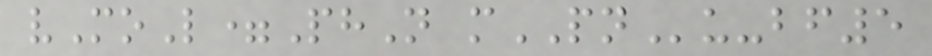vMoL=PhN mPNu-bf5
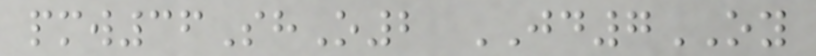pmw36ShO2 JD7OY
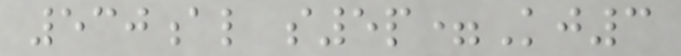530al s5p=Kj3
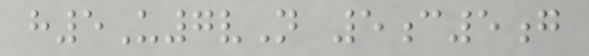h5U7vN 5c5g
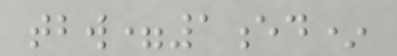tbw=1ed*
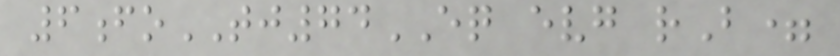6foTJ74EQ evg rB=
